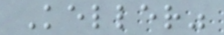Keller"
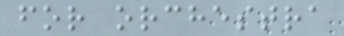for orchestra
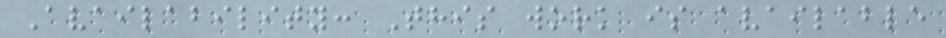Availability: This work is available
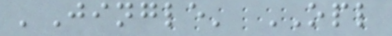'Jingle' OPL
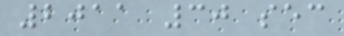2011 30 sec
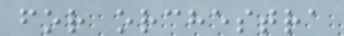for orchestra
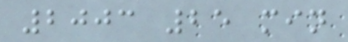2003 25 min
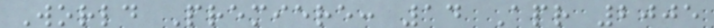World Premiere: 14 Apr 2005
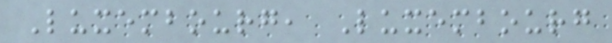Luxembourg, Luxembourg
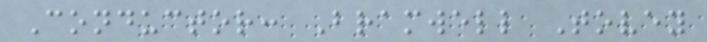Conductor: Bramwell Tovey
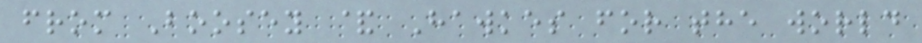from Boosey & Hawkes for the world
